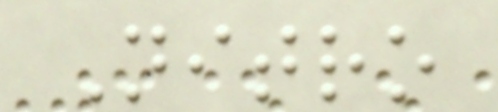Nitro
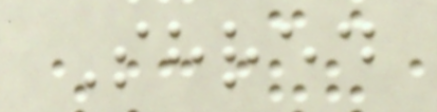Shred
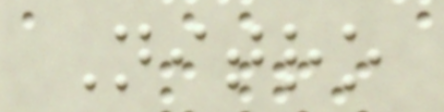Nitro
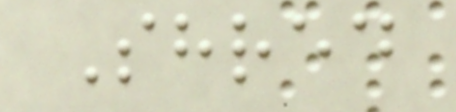Shred
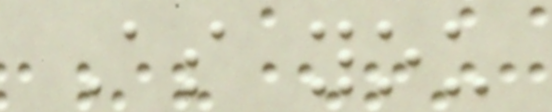As you
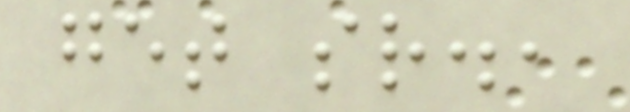get sr.,
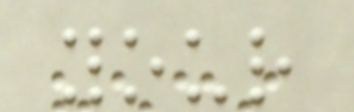your
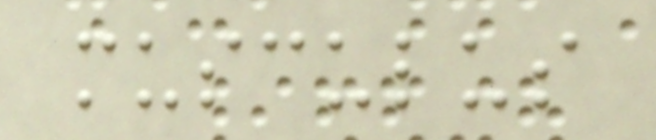musculus
